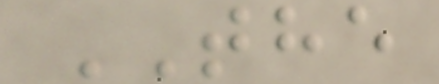THE
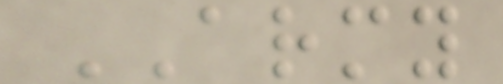ARMY
